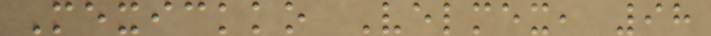Mexickko Velmex, 98
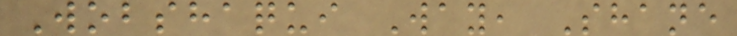Wobshaqui Way, Shane
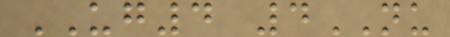UG4 4NU
